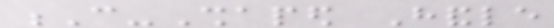C-Shaped Handle
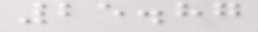25.87
